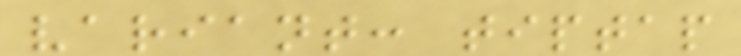variant: tiptap
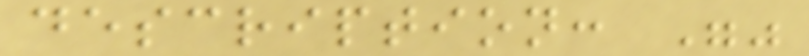description: ""
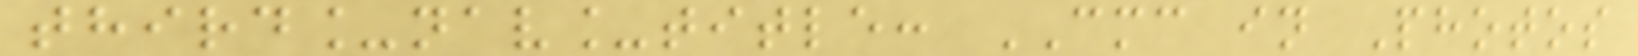third_nav_title: CMC in Photos
